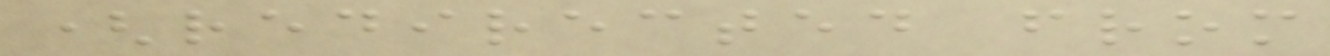(redirected from
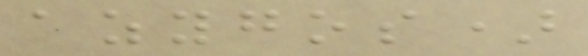azygos)
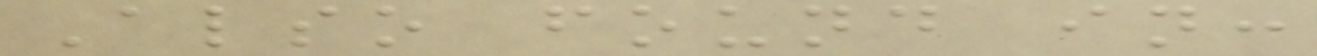Also found in:
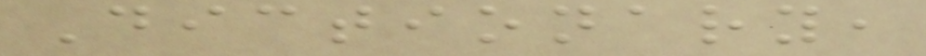Dictionary,
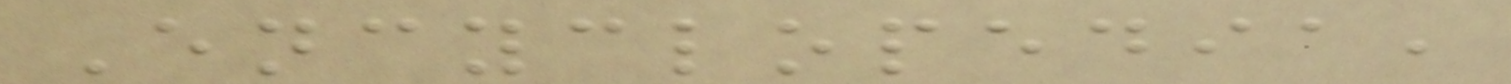Encyclopedia,
